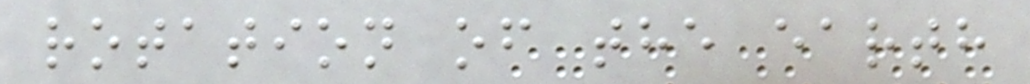rotation of the earth
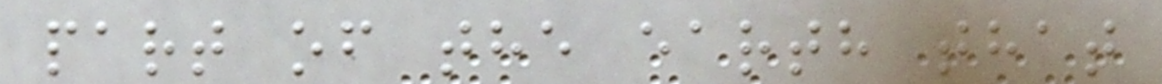part of the earth that
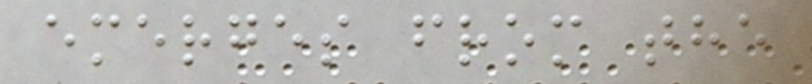emerges from the
